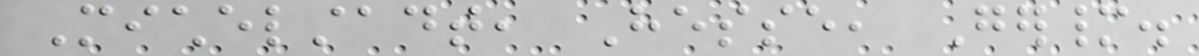Michelstadt, Hesse, Germany.
